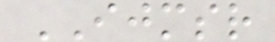IJMSR
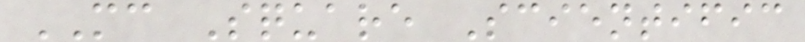MC Square Scientific
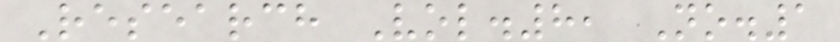Research Vol.8, No.1
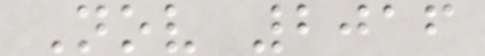Nov 2016
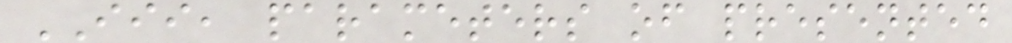III, parameters of presented
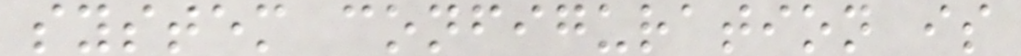system configuration is
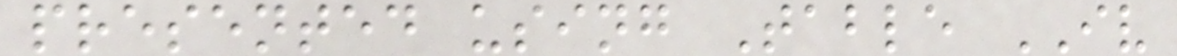presented using Table IV
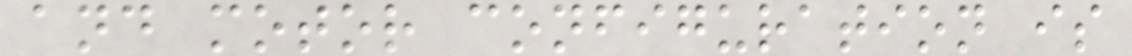and motor configuration is
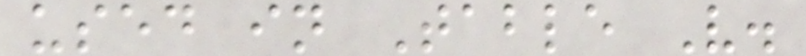used in Table V.
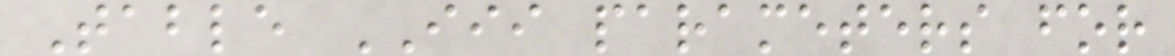Table III parameters for
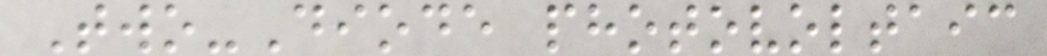Two-Diode photovoltaic
